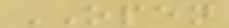OPEN
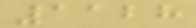1128
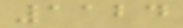1124
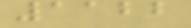1122
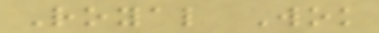Royal Wok
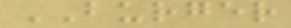BURGER
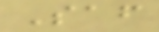Saf
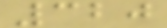320
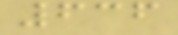636
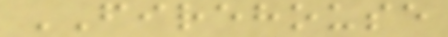FIREHOUSE
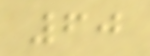60
